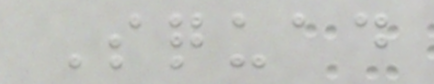Squad
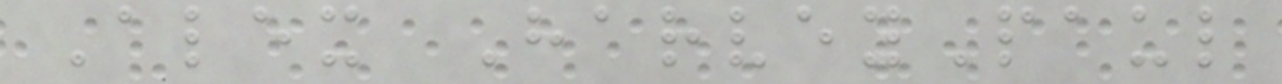Alex HarveyPaul
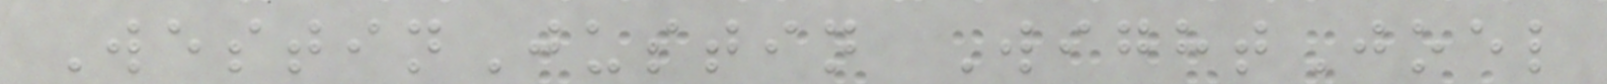WestinJustin WightJoel
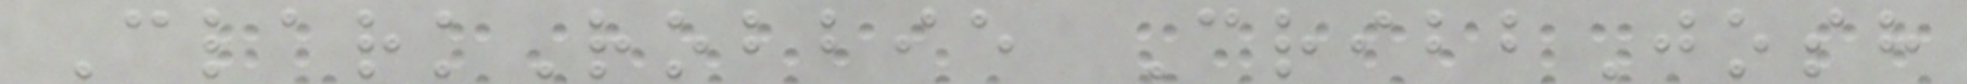ClarkRobbie CribbJosh
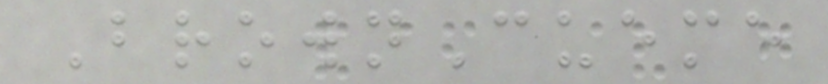BrownCueme
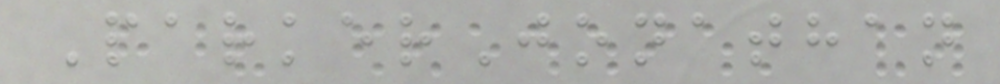ParkerJonathan
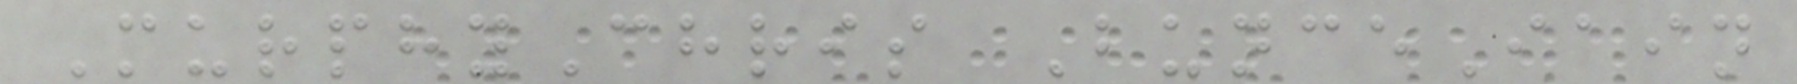MurphyChris BunceIain
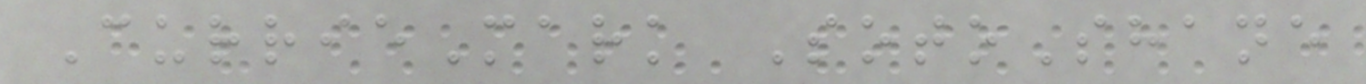CurrieMark SotoShane
